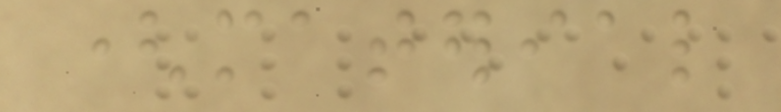(material
